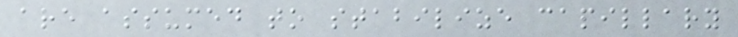are assumed to stabilize capillary
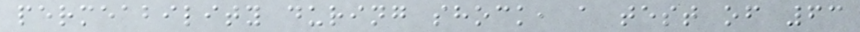permeability during shock, a test of 63
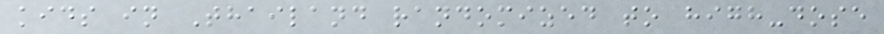kids in Thailand randomized to high-dose
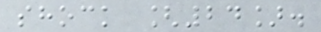shock [24].
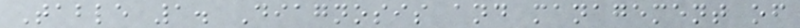Table 1. Diagnosis and management of
